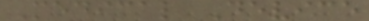Medical Device
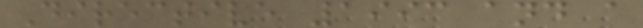Directive 1993 and a
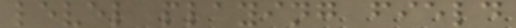level playing field
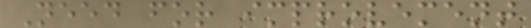Need for improvement
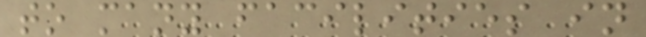to many facilities in
